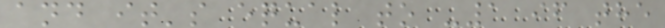and it's equal to -1 if the
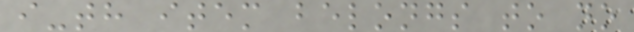i-th item belongs to no
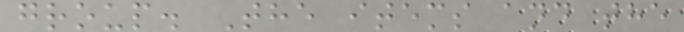group. The items and the
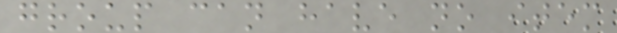group can have no item
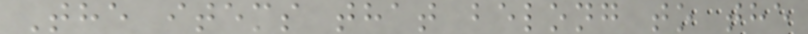The items that belong to the
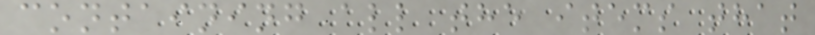containing all the items that
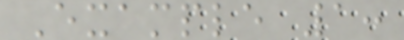Example 1:
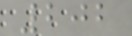202
